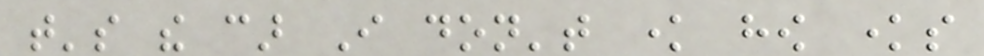that's the car I don't know how knows
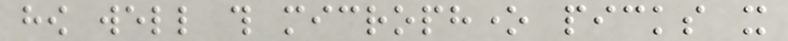how well this microphone picks it
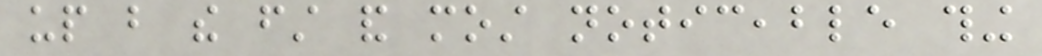up but the first and most noticeable thing
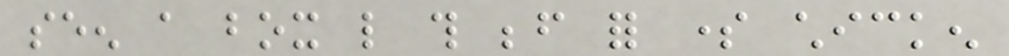seen a box like this before for some chicken
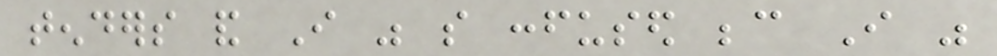tenders and I was so confused because I was
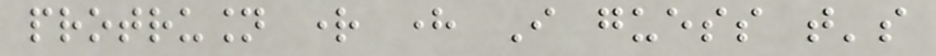protrusion right here I guess that's
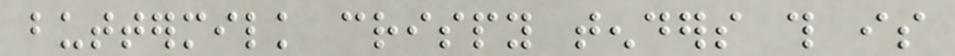buttermilk crispy tenders this is
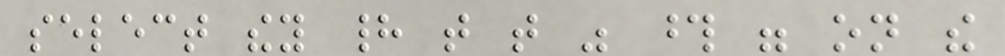select they had that that was those were on the
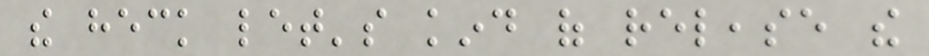the heck let's kind of release the
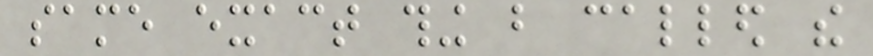same exact thing but called the
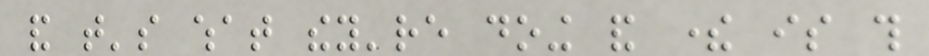and that's what they're doing and there is this
